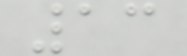13
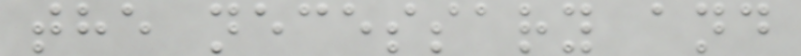the necessary and
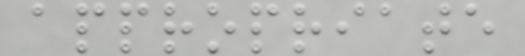appropriate
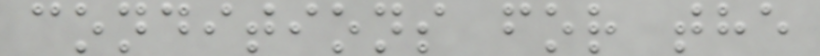conditions for the
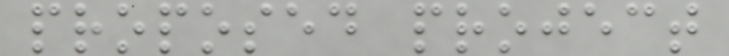proposed project
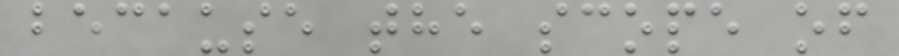because the scope of
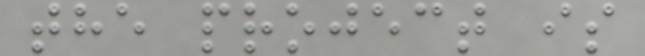the project is
